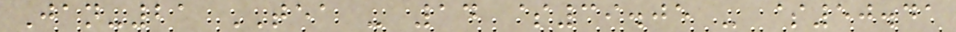Jan-21 TEA - 14 $39.05 - $50.41
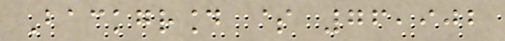Background $ 76,902
